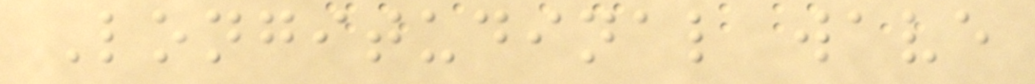Longitudinal wave
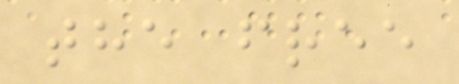the free
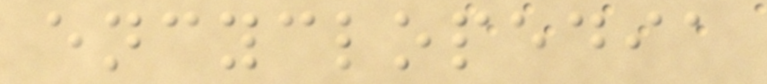encyclopedia
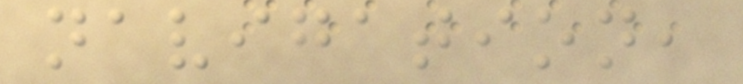navigation,
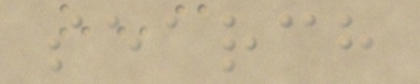search
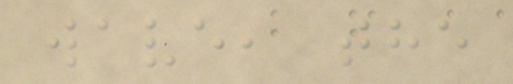wave, the
